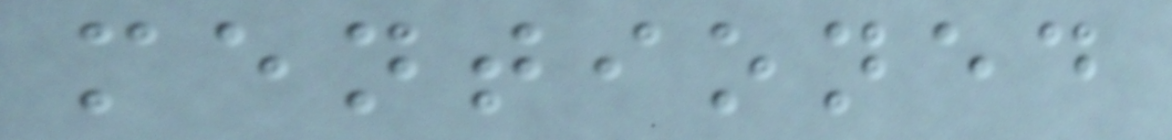mentioned
